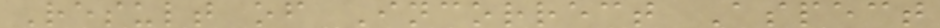Result of Incorrect Aspect
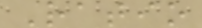Ratio
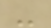-
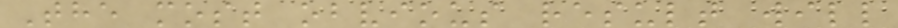The most obvious result will
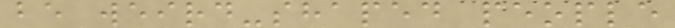be weird-shaped people
